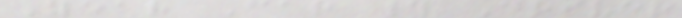Year Car # Driver
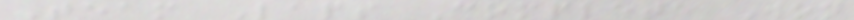Team Laps Complete Won
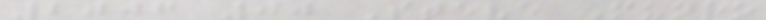2006 00 Steve Munro
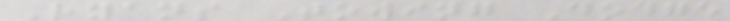Ryans Towing Dodge
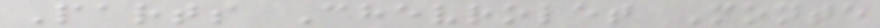Parts Chevrolet Monte
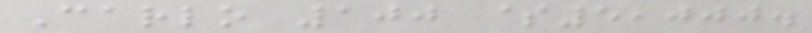Carlo 100 $5,000.
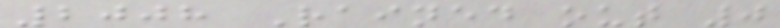2008 Rained out 0
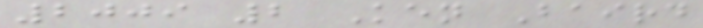2009 2 Ken Baird
